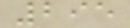295
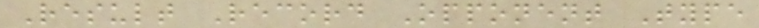Result Record Opponent Type
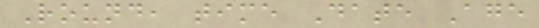Round, time Date Age
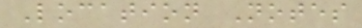Location Notes
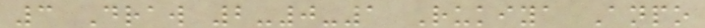3 Draw 2-0-1 Rukiya Anpo
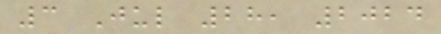3 Jul 28, 2024
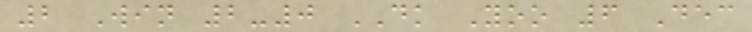2 Win 2-0 DK Yoo 6 Dec
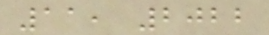11, 2022
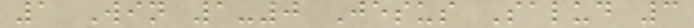1 Win 1-0 Jesus Salud 3
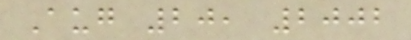Aug 20, 2002
